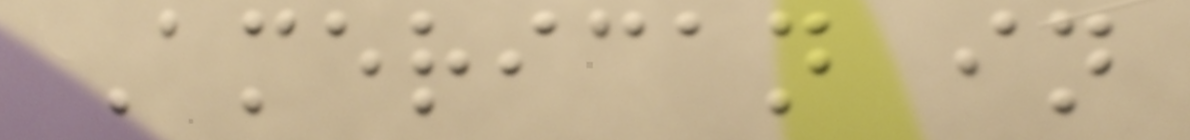American in
